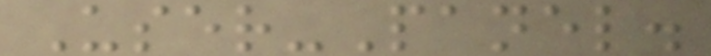User-Panel.
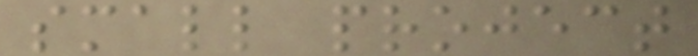small project
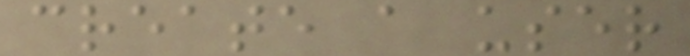create a user
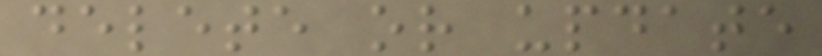delete or update
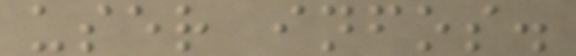user infos.
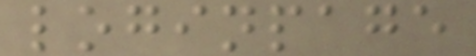loginpage
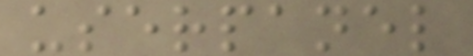userpanel
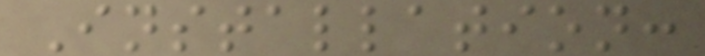Installation:
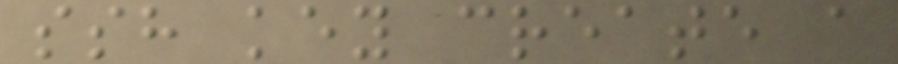ssh key create a
